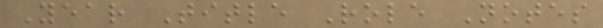Year Title Role Notes
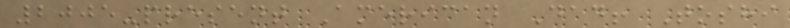2005-present American Dad! Toshi
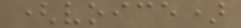(voice)
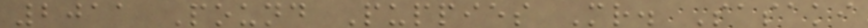2011 Pound Puppies Mr. Sasaki
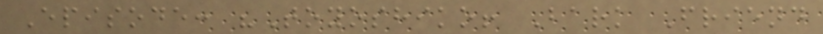Episode: "Toyoshiko! Bark Friend
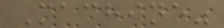Machine"
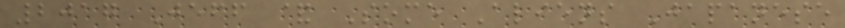2017 Jeff & Some Aliens Japanese
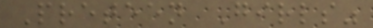Preteen Girls"
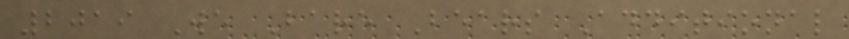2019 We Bare Bears Additional
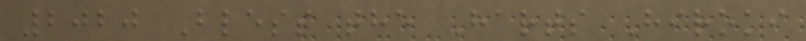2020 Bless the Harts Hiroki
